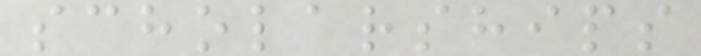scholarships
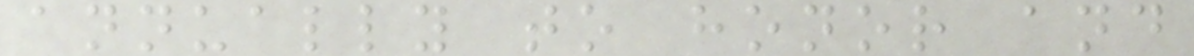annually to honor and
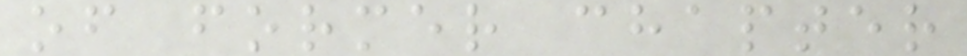of former chapter
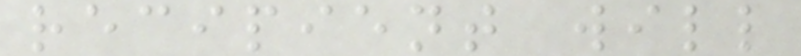recipient will
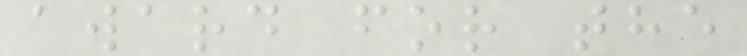award for the
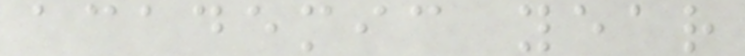academic year
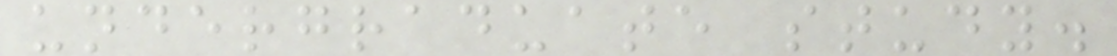undergraduate study.
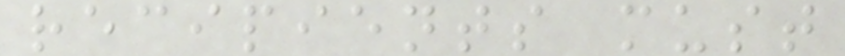recipients must
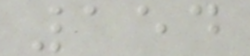154
